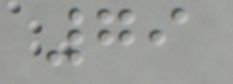79
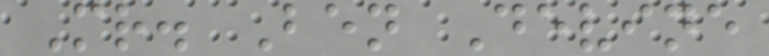Mr. Ben Devine
